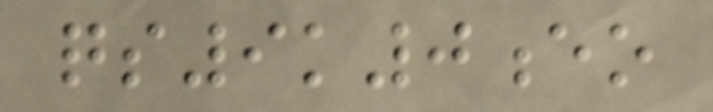qs9k0eo
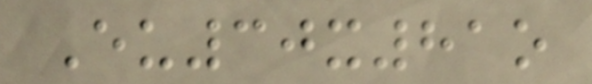Eu30x81o
